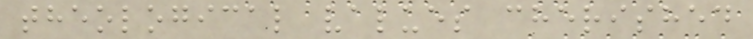theological values cherished
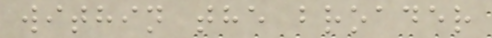within the broader
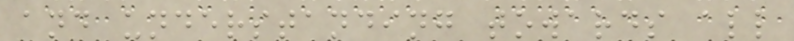and understanding towards all
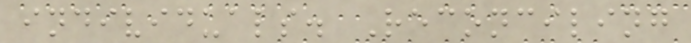individuals. Reconciling
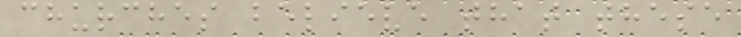churches believe that these
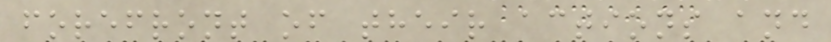forefront of their actions and
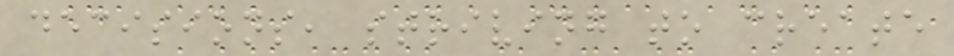decisions, striving to create
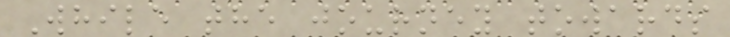While the journey towards
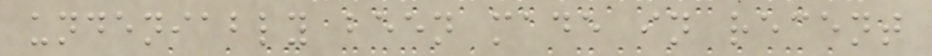undeniably been made in recent
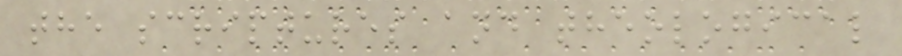the scriptures and theological
